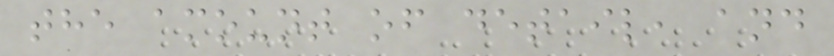the amount of detail, and
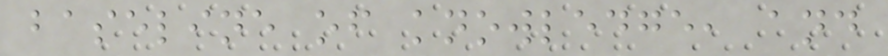baseline of knowledge, and
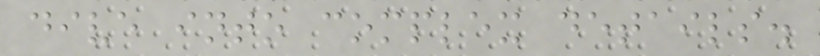dive into complex details.
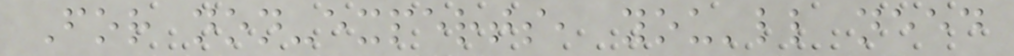For non-experts, you'll need
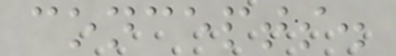concepts.
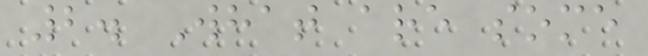2. What are some
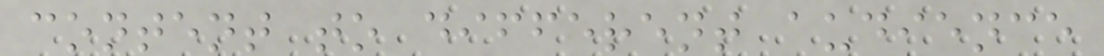content to different audience
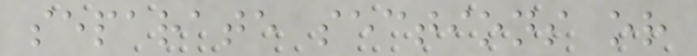separate sections or
